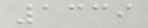1339
